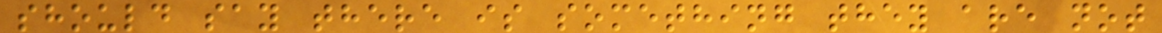should say there is something they are not
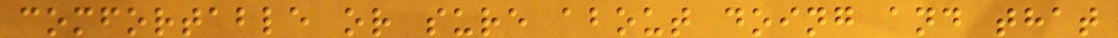comfortable or sure about doing and that
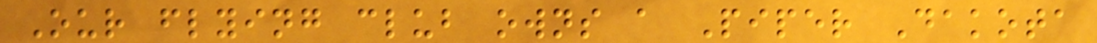Our flying club owns a Piper Dakota
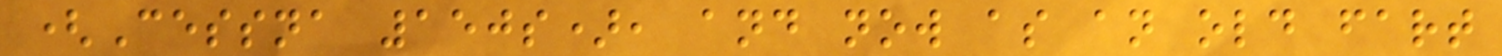(Cessna 150s), and now as an old fart
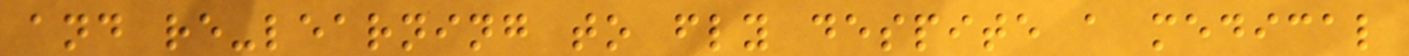and re-learning to fly despite a medical
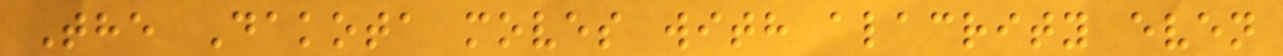The Dakota moves with alacrity even
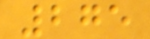275
